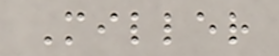Miller
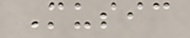Music
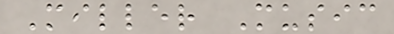Miller Music
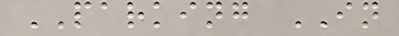PARKING IN
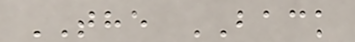THE BACK
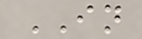IN
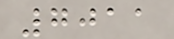7011
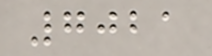7021
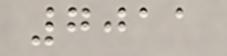7011
